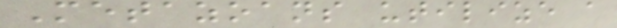Metazoans utilize a
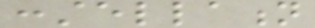constellation
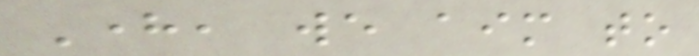Here, we aim to
